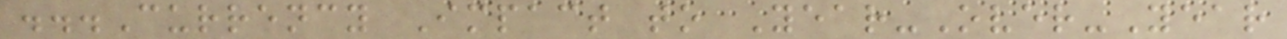...Currency Impact to Year-Over-Year
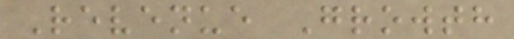Revenue Growth
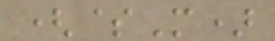($M)
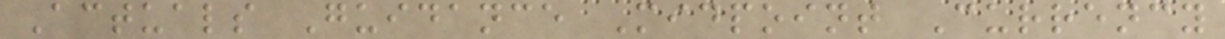Actuals Guidance Midpoint Currency
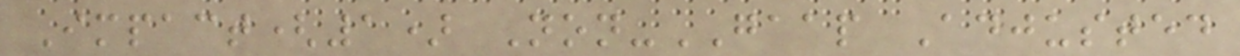Impact(1) Non-GAAP Adjusted
